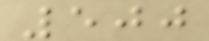500
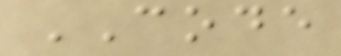CODE
